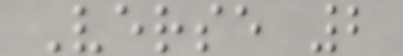Verse 2
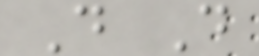D D
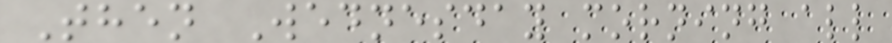Then Wednesday morning all
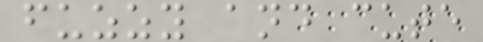fuzzy and cute
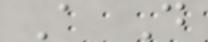A D
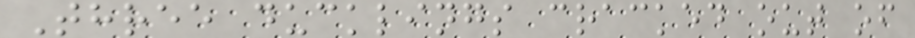Three ducklings cracked out of
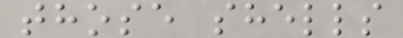those shells
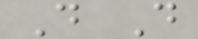D D
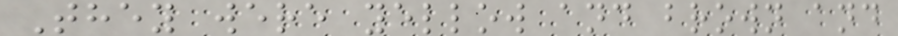They were yellow and brown and
